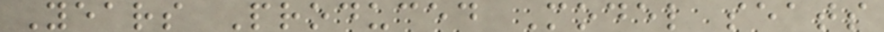Years Produced Model seats
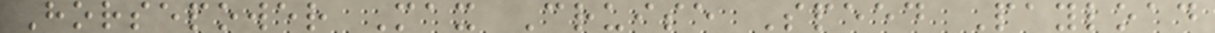Horsepower Max Cruise Speed Payload
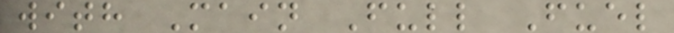with Main Full Fuel
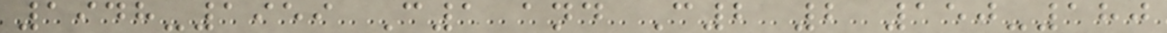1948-1959 C1 and C2 2 150-180
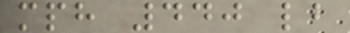mph 440 lb
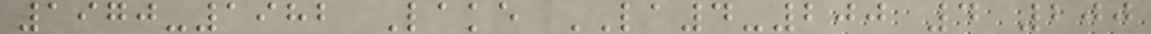1970-1982 Lake LA4-200 4 200
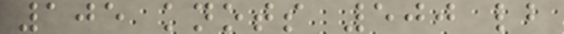105 knots 500 lb
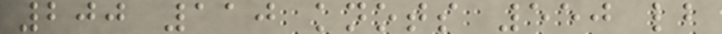200 110 knots 550 lb
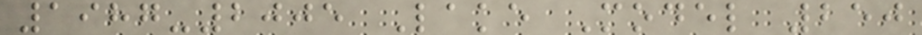1987-2005 Lake Model 250
